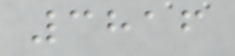3816
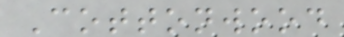Cottonwood
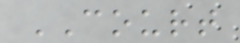COURT
